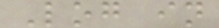Log in
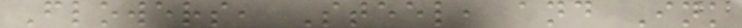Flowers, Steel, and Ink
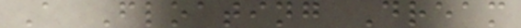A Floating Dream
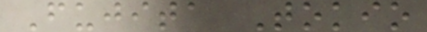Fujita Tokio
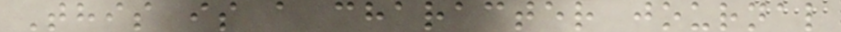This is a character journal
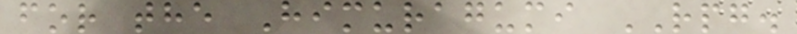for the Himuragumi RPG.
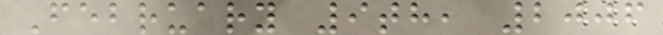February 9th, 2006
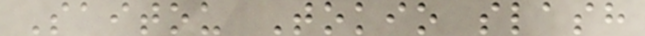Saitou Tokio slash
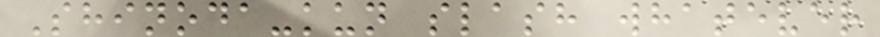Shinoda-kun slash whatever
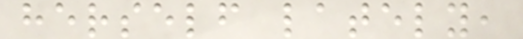herself lately,
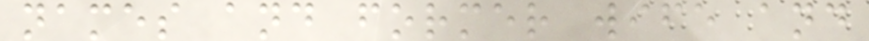names and former wife and
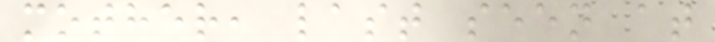mother, last seen at
